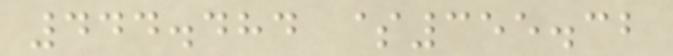444.484 $355.32
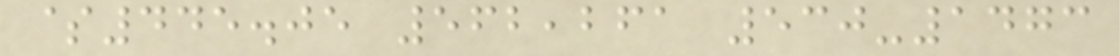$445.05 562,261 530-1473
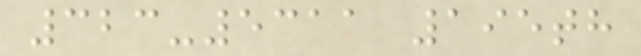323-5311 195th
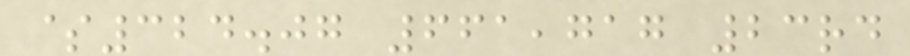$324.07 661,717 23rd
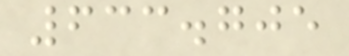633.705
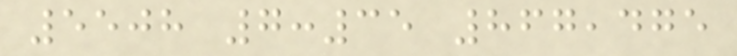5508 7:35 867,475
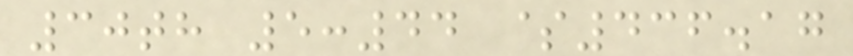30th 5:44 $436.17
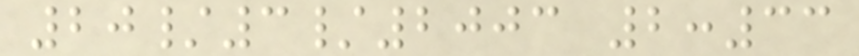20/3/2003 2:33
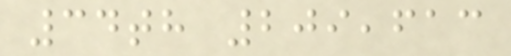34th 209,613
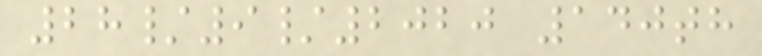28/9/2020 140th
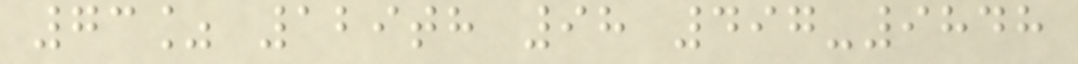73% 129th 98 497-9848
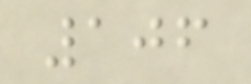106
